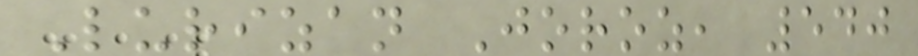Lurizan Joroz, 540
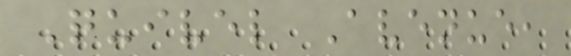Quivel Avenue,
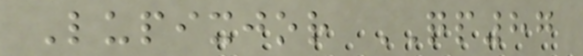Lupixjor QP87
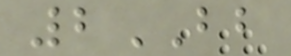2BB
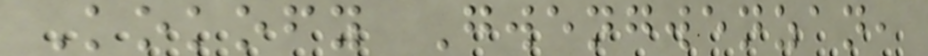Kokofy Gwengwenzan,
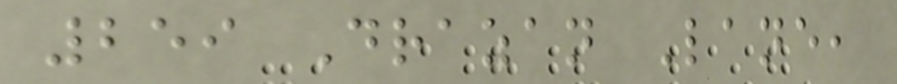259 Drazan Lane,
